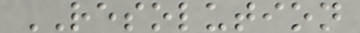RESOLUTION
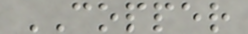COPPER
